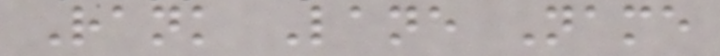Rank Lane Name
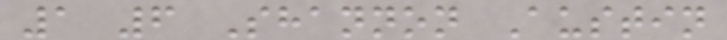1 6 Shannon Austin
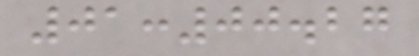01:00.27
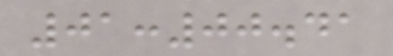01:00.41
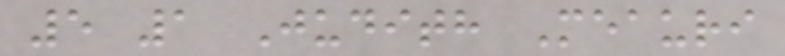5 1 Judith Meauri
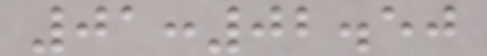01:02.50
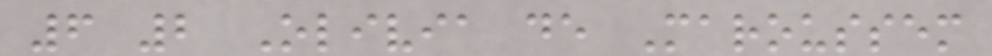6 2 Olivia de Maroussem
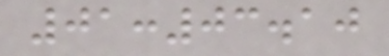01:03.10
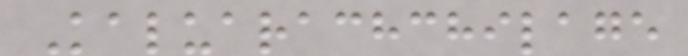Kaluarachchilage
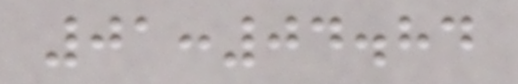01:04.84
